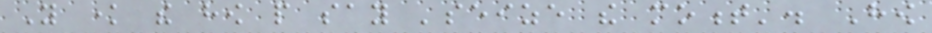You know the how people say 'seize the moment'. How
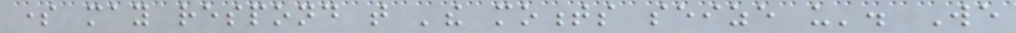some may respond that 'the moments seize us'. We
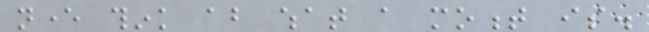never think about what a moment is.
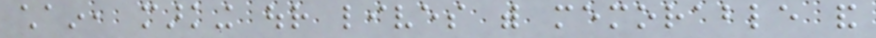chain, marking our lives with memorable and
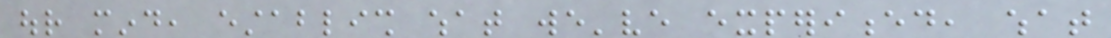our mind, establish what we've experienced, what
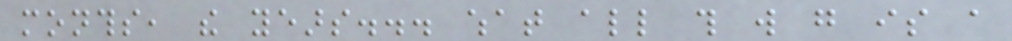months, the years... what all this will go is a
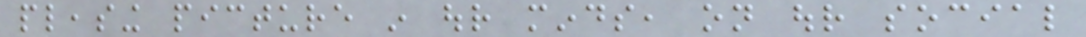pleasing picture in our minds, on our social
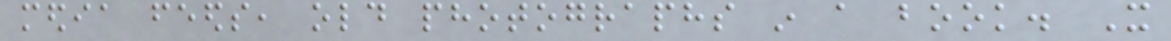media feeds, old photographs in a book. It
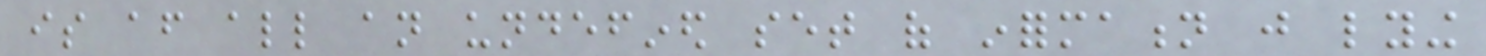is after all an undefined set of information just lying
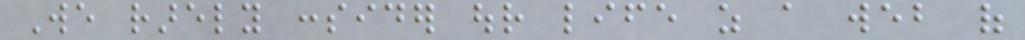We rarely consider our life as a web of
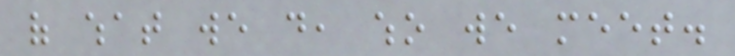of what we do, who we meet.
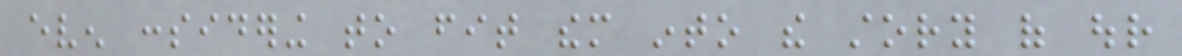even considering to fit them into the story of our
